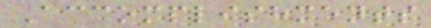Accomplishments
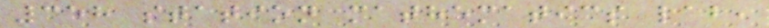358 station mathematics lab,
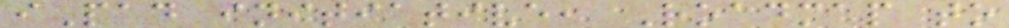iPad initiative, Roadmap to
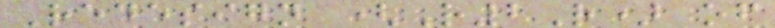Redesign (R2R) of
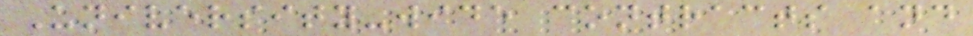University-wide contracts and
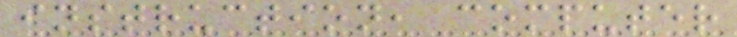instruction, computer
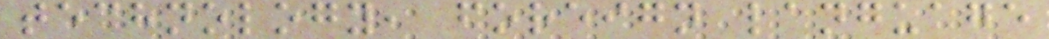technology, foreign language
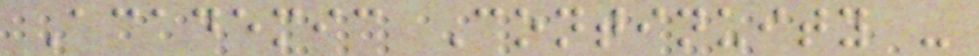Academic Continuity -
